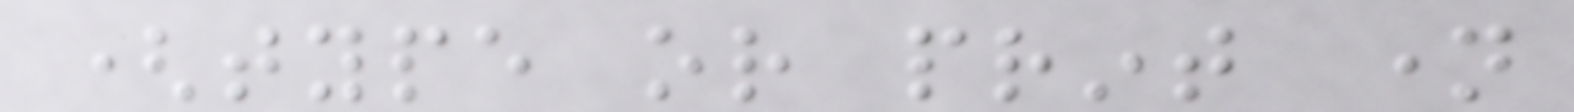(type or print name
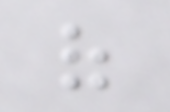of
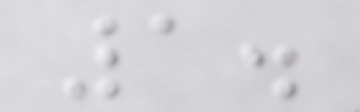1.
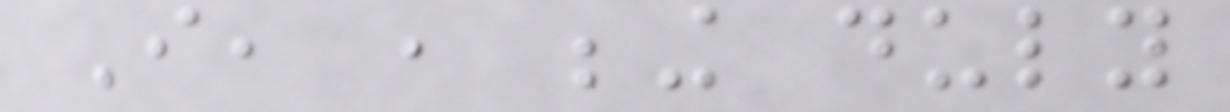I, , being duly
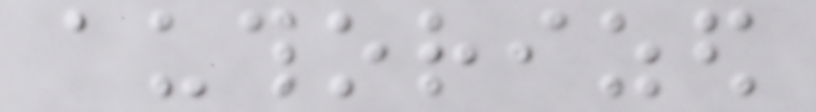authorized
